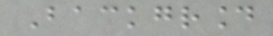Background
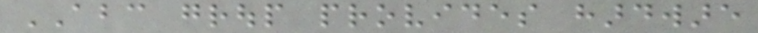ABC group provides hardware
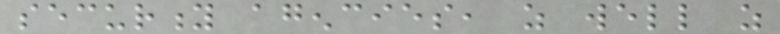security agencies, as well as
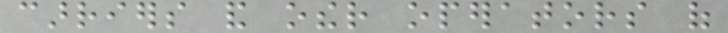carriers and other operators of
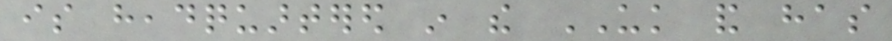is headquartered in the UK and has
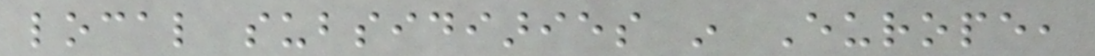local subsidiaries in Europe,
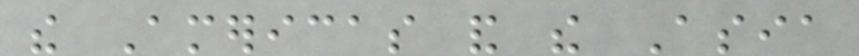the Americas and the Asia
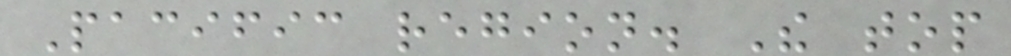Pacific region. The top
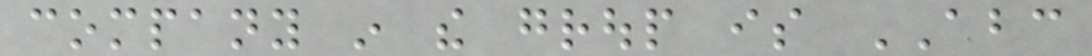company in the group is ABC
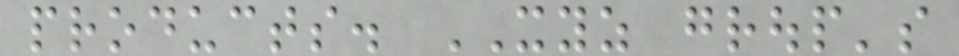products. XYZ group's
